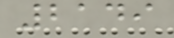2149
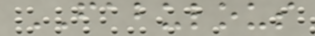FABULOUS
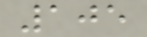105
